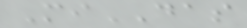MiDAS
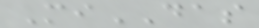MiDAS
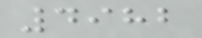4982
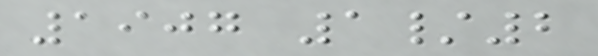1907 1/2
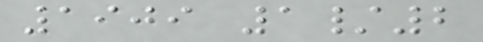1909 1/2
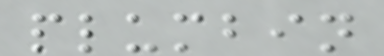plumbin
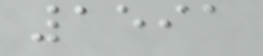1591
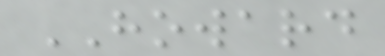HOWARD
